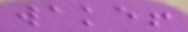wake!
